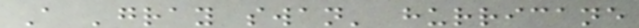A 'gray swan' hurricane
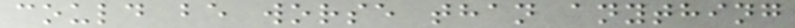could be worse than anything
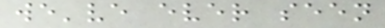we've ever seen
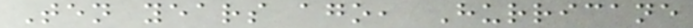Ten years ago, Hurricane
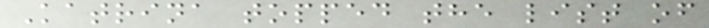Katrina topped the list of
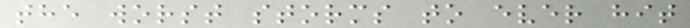the worst storms to ever hit
